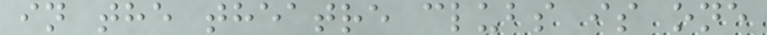in the theatre clubs is one
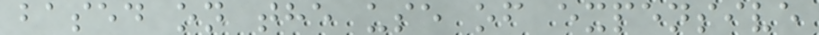based on the use of expensive
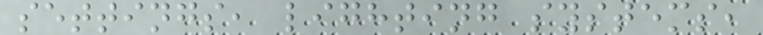settings, lighting systems,
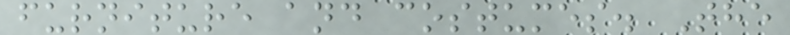furniture and costumes. The
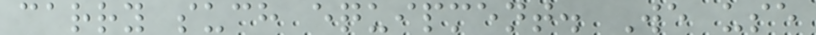carry such equipment. We use
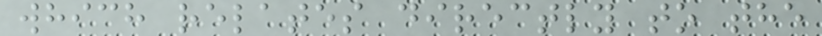which relates directly to the
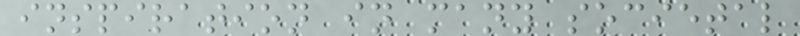inspiration in many societal
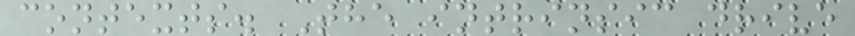contexts. The intrinsic drive
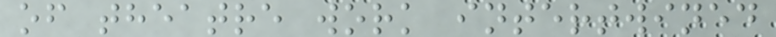of theatre work intertwined
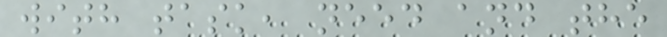with task, need and the
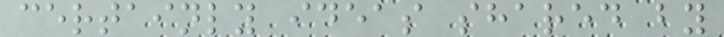certainly ideas shared by
